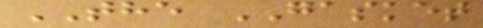THE GASKET
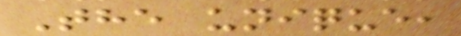The unique,
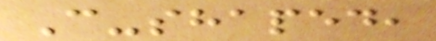C-shaped,
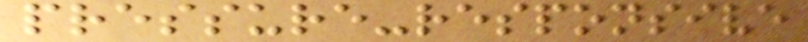pressure-responsive
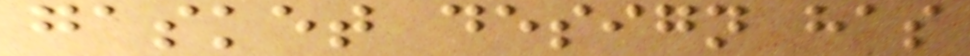gasket design has
